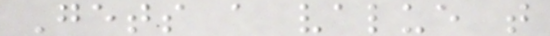Gets a value that
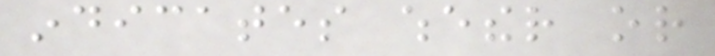indicates whether or
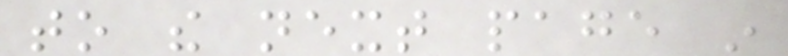to the next page in
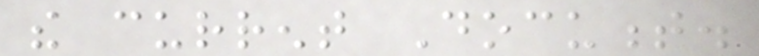the current Document.
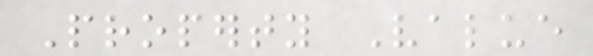Property Value
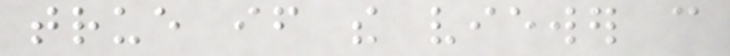true if the viewer can
